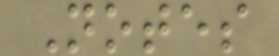Notes
